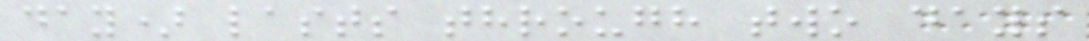day) lasts through two days
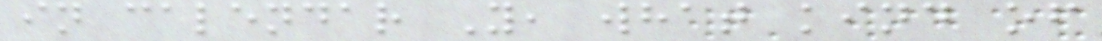in calendar Y, what kind of
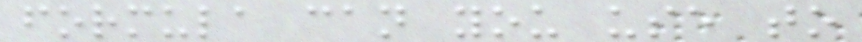formula can you use to
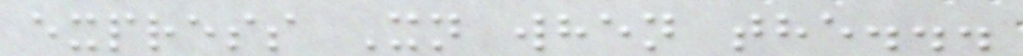express Xn when the...
